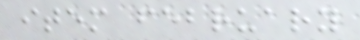item february
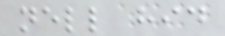nell hid
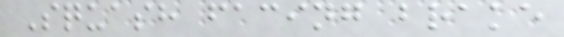Squash facing brake
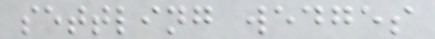settling wedges
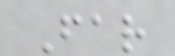Far
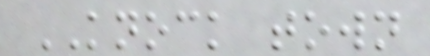KNOCK town
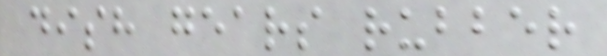dish gears rubber
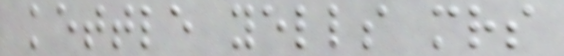kettle yells mrs
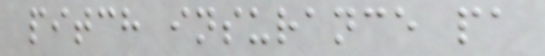pitch insurance pa
